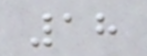18
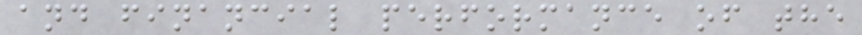and financial performance of the
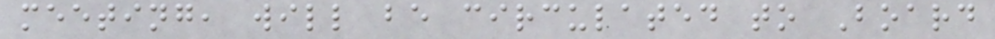meeting, will be circulated to Board
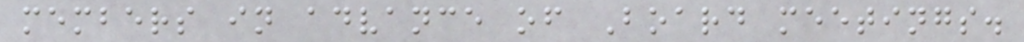members in advance of Board meetings.
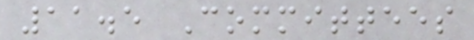11.5 Committees
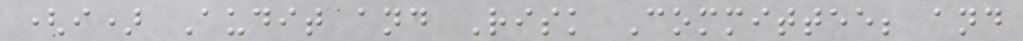(i) Audit and Risk Committee; and
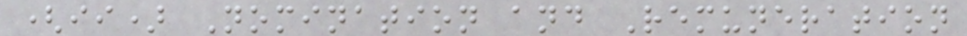(ii) Nomination and Remuneration
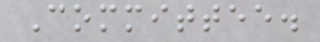Committee.
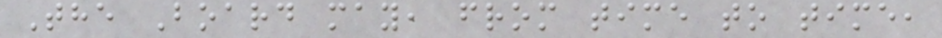The Board may, from time to time,
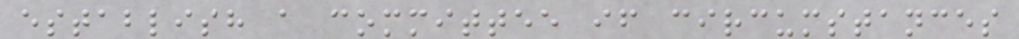establish a committee if circumstances
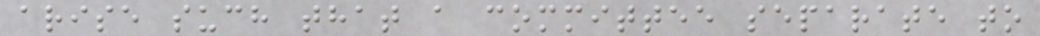arise such that a committee separate to
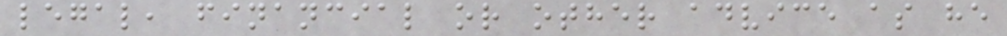legal, financial or other advice as he
